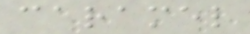caramel
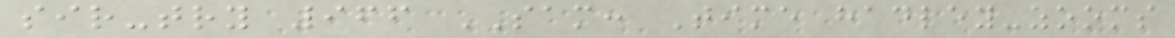sir-try 966 SAM: Time hadley-zooms
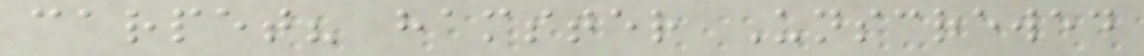carpet? hamster Unscrewed
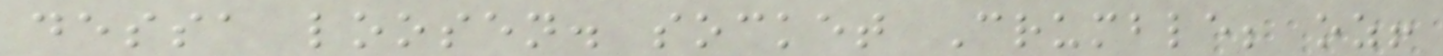dessa loosen. socket Crumble; oz!
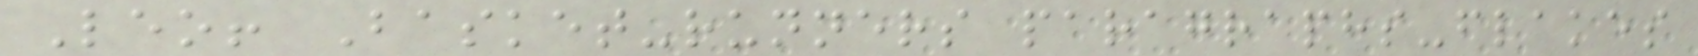Leo! Basket-runners paragraphs-flakes
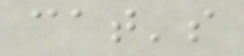cat's
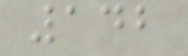142
